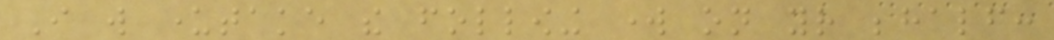I will undertake the following work on your behalf:
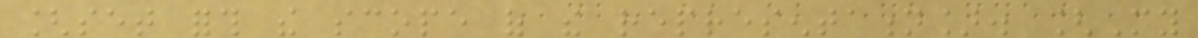[set forth the scope of the representation]. [My
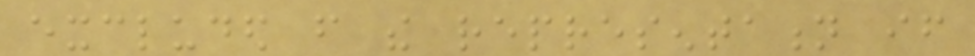excluded from the representation if
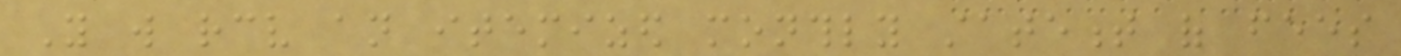You will receive an itemized monthly statement of fees
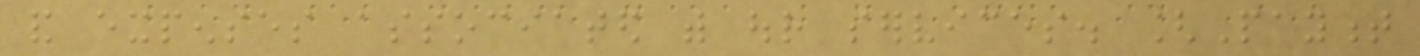and expenses associated with our services. [Payment
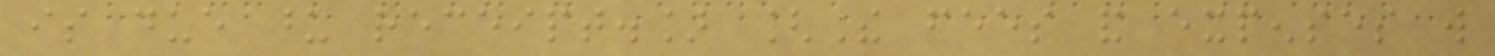is due upon receipt.] [The fees and expenses will
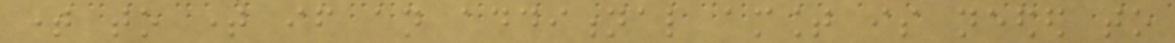time to time if an additional amount is needed to
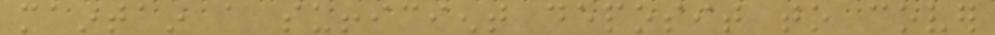maintain a sufficient deposit to cover
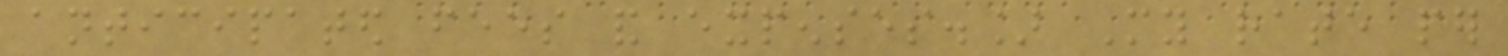anticipated fees and expenses.] My rate per
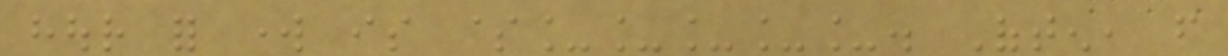hour for work is $_____. Often, from
